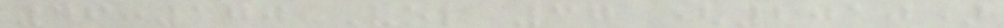46:170 Vol 37 (2010)
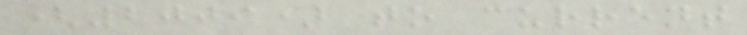(2009) to current
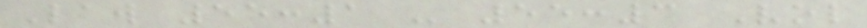Law 55:1 - 55:3 Vol
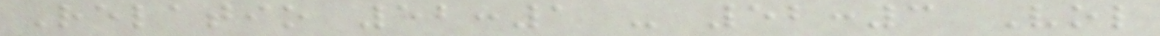Relatio 52:1 - 52:3 Vol
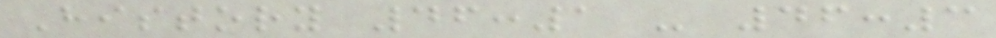History 46:1 - 46:3
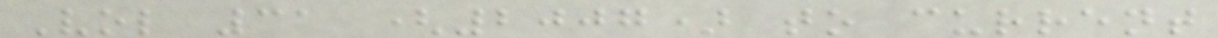Vol 31 (2007) to current
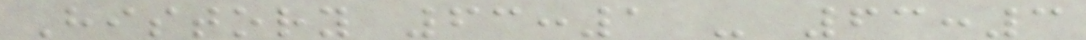History 63:1 - 63:3
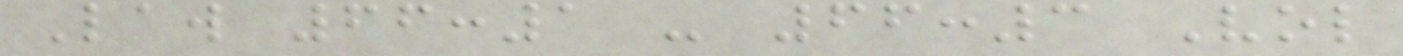Law 66:1 - 66:3 Vol
